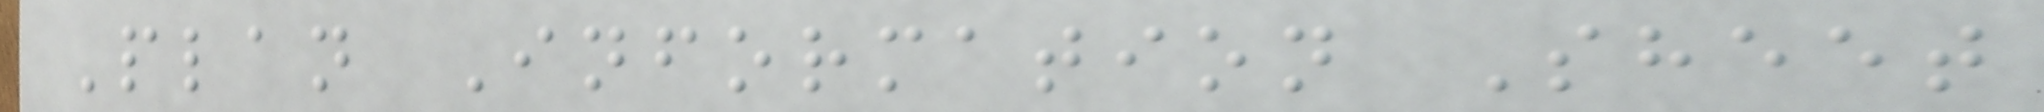Plan Information Sheet
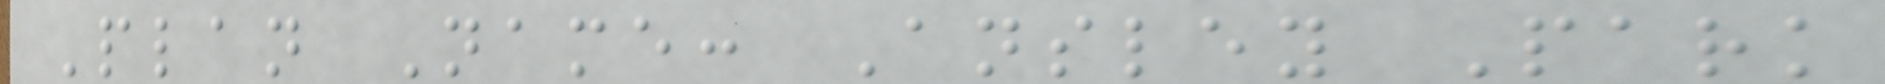Plan Name: Ansley Park
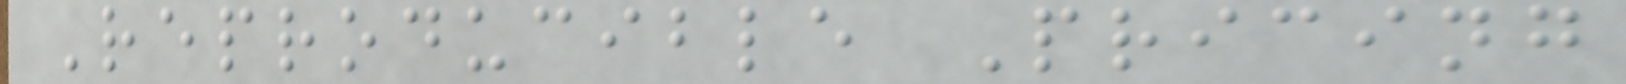Reproducible Pricing
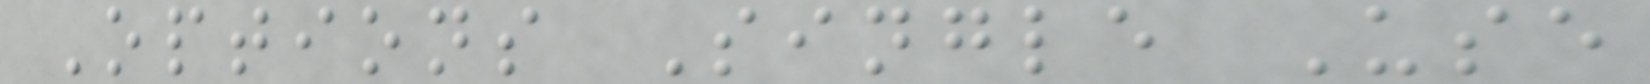Options Single Use
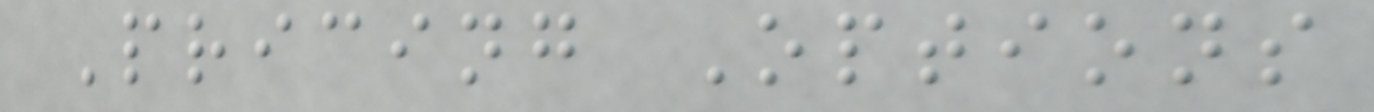Pricing Options
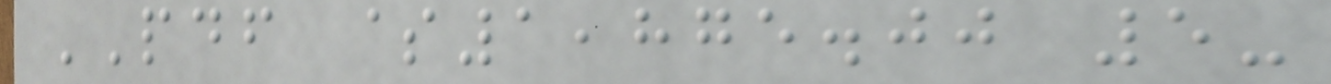PDF $1,875.00 5-
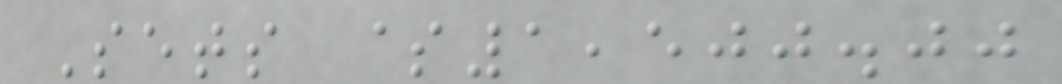Sets $1,500.00
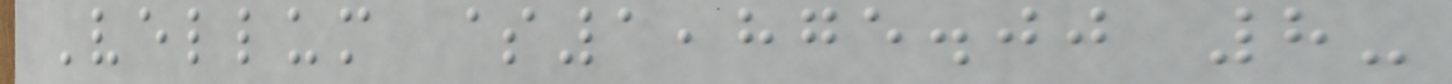Vellum $1,875.00 8-
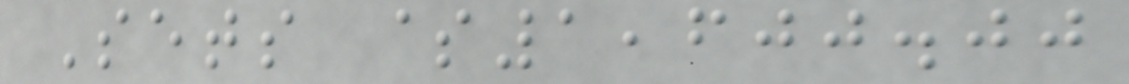Sets $1,600.00
